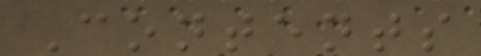Contents
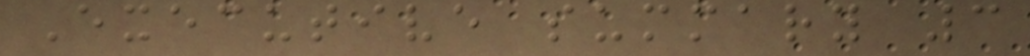Executive summary 3
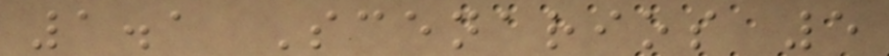1.1 Scenarios 5
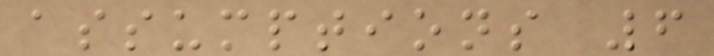assumptions 6
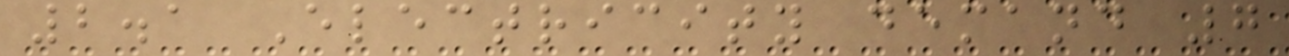2.1 Electricity demand 7
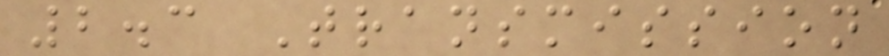2.3 Transmission
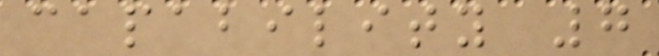capability 7
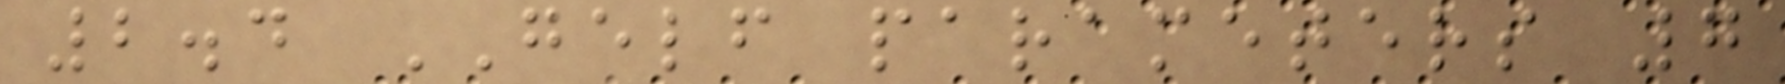2.4 GELF parameters 7
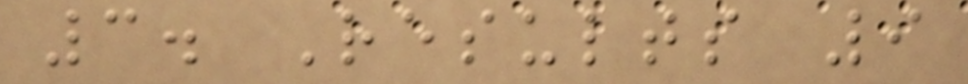3. Results 9
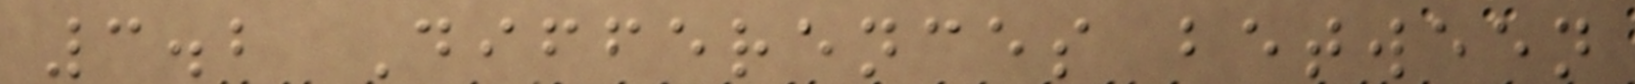3.2 Differences between
